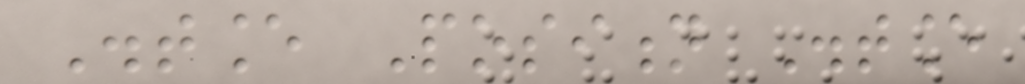Distance Position Distance
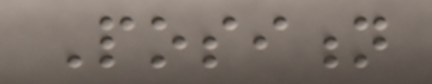Position
